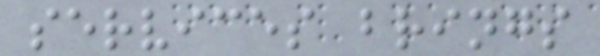services brings
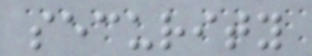security
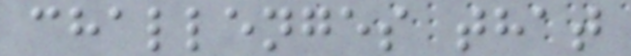challenges that
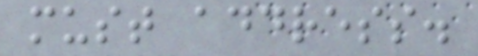must address.
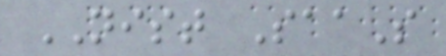NIST SaaS
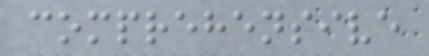comprehensive
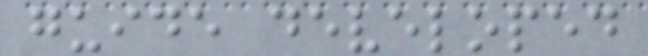guide developed
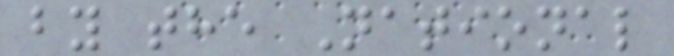by the National
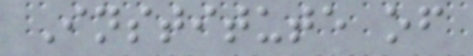Institute of
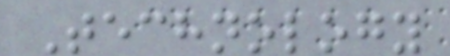Technology
